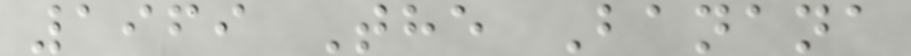1969 The Banana
